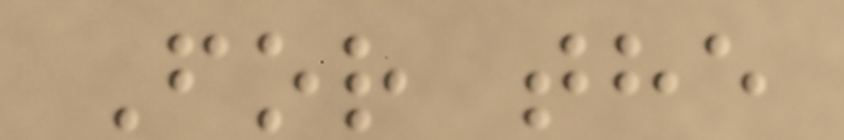For the
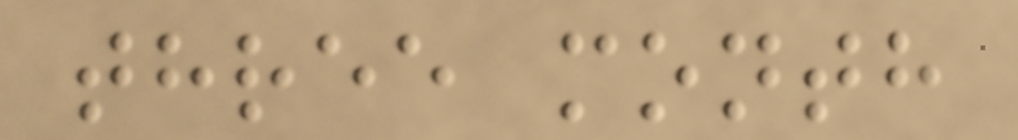three month
